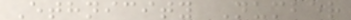Ethnicity Number
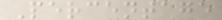Percentage
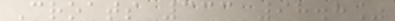Croats 333 98.8%
